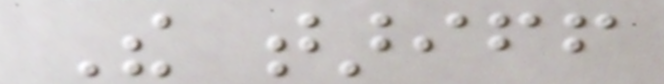The tariff
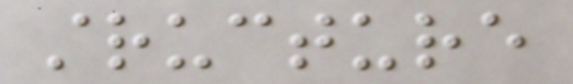structure
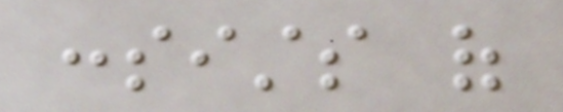consists of
